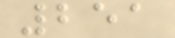251
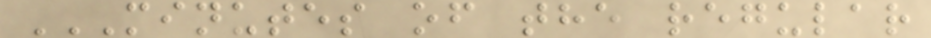MINUTES OF THE REGULAR
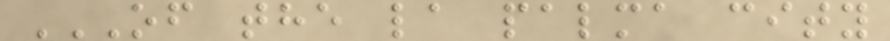OF THE LA PALMA CITY
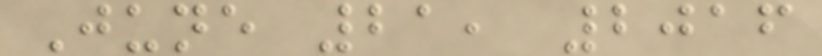June 21, 2016
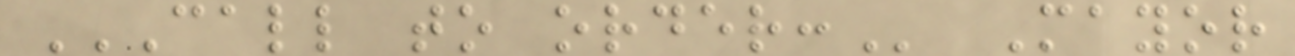CALL TO ORDER: Mayor
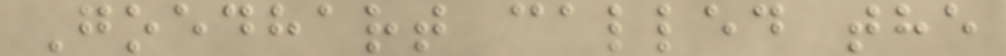Goedhart called the
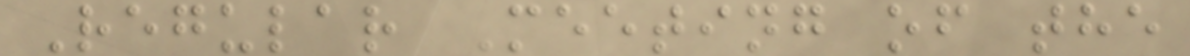Regular Meeting of the
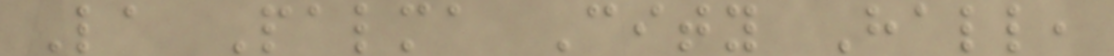La Palma City Hall,
